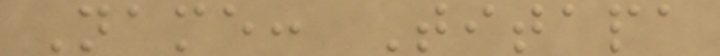Name: Titapa
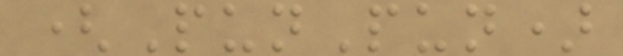(PunPun)
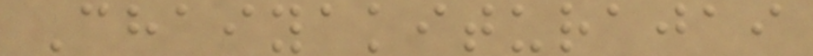Chaiyakiturajai
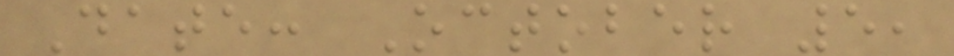Date: October 5,
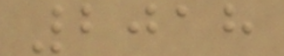2018
